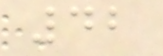42
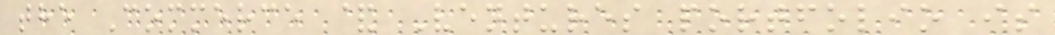the Commerce & Ventures portfolio is
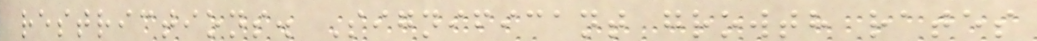restrictions. Significant growth rates
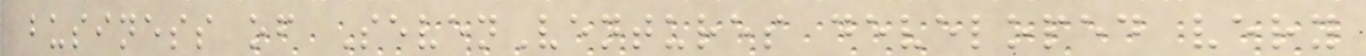business of SevenVentures developed very
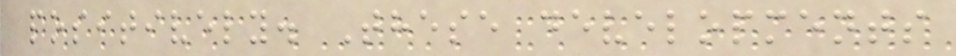positively. These developments
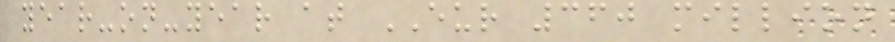year-on-year at EUR 360 million
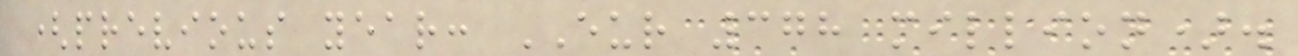(previous year: EUR 378 million).
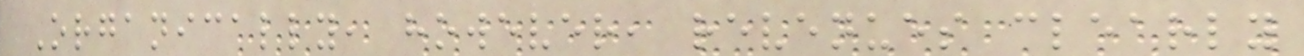Organically, however, revenues clearly
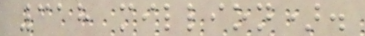318 million).
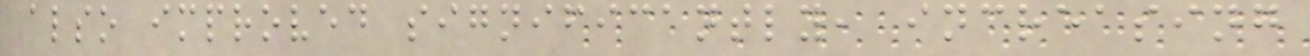also improved significantly, increasing
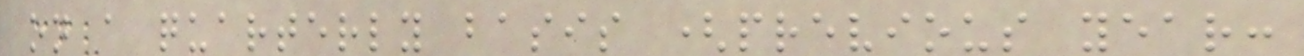on a quarterly basis (previous year:
